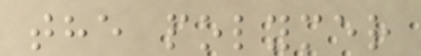the polymer
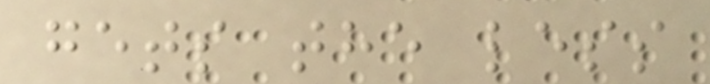gets the less
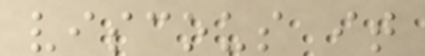viscous it
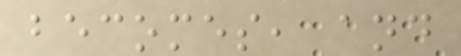becomes, and
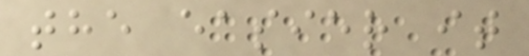the easier it
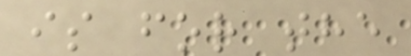is for the
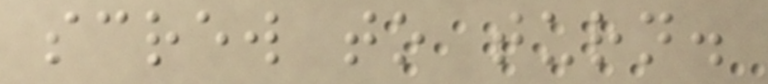screw to turn.
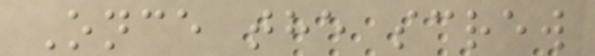Once the screw
